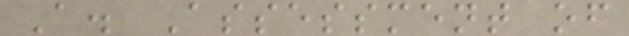A. Assessment of
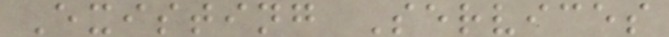Existing Services
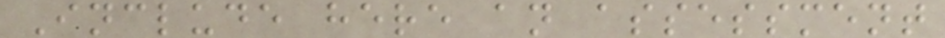Include here an assessment
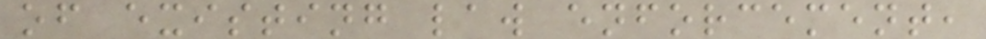of existing law enforcement,
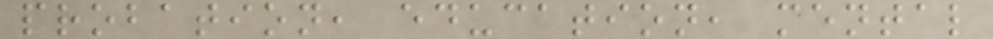probation, education, mental
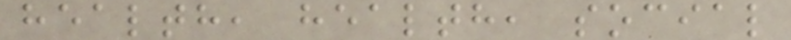health, health, social
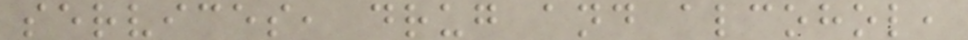services, drug and alcohol,
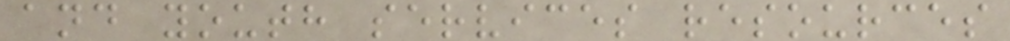and youth services resources
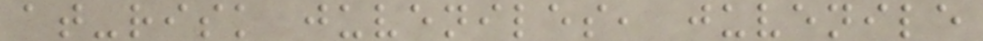at-risk juveniles, juvenile
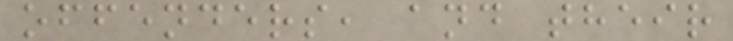offenders, and their
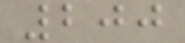200
